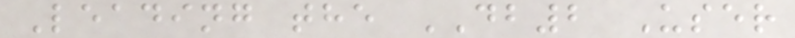Leading the DB2 User
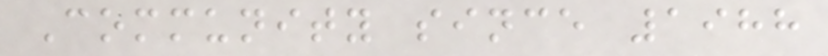Community since 1988
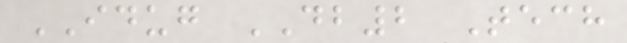IDUG DB2 Tech
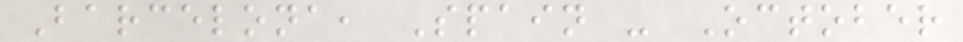Barcelona, Spain - October
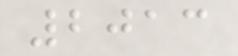2013
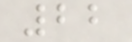22
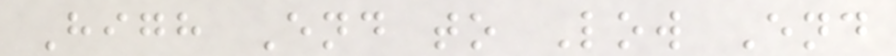High End to Low End
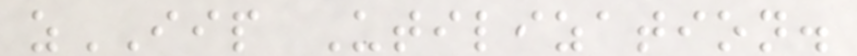zIIP Utilization.
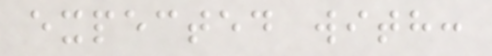expected with:
